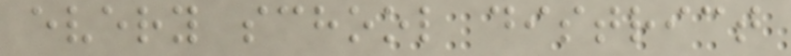every school district
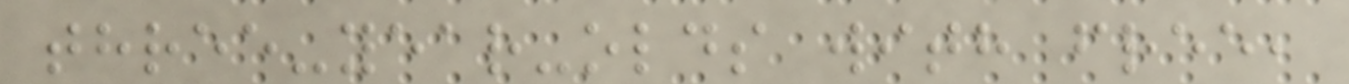three-year-olds with free,
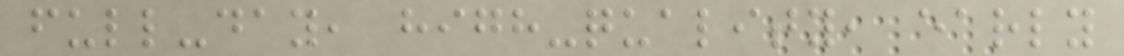full-day, high-quality, early
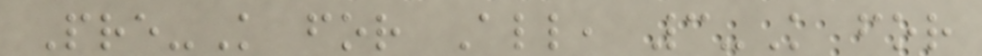Pre-K for All, 3-K for
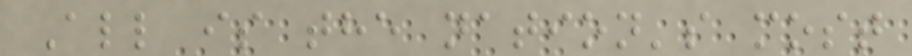All is the nation's most
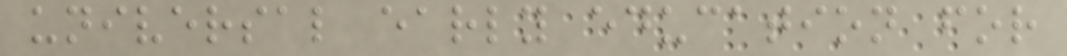universal early education for
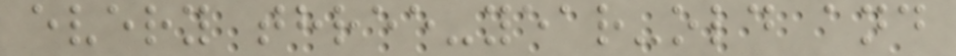every three-year-old and
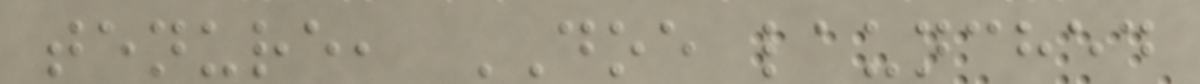tenure, DOE launched
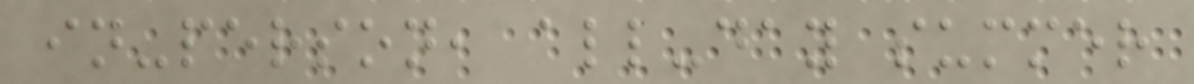in-person, all-day summer
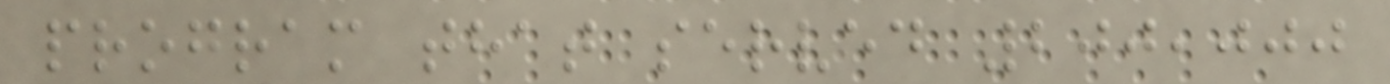program that served 200,000
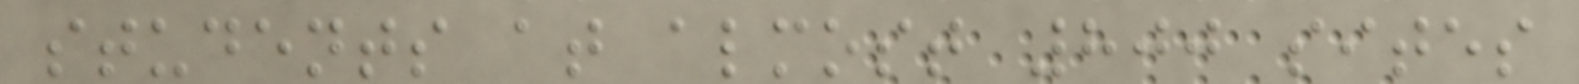students at almost 800 sites
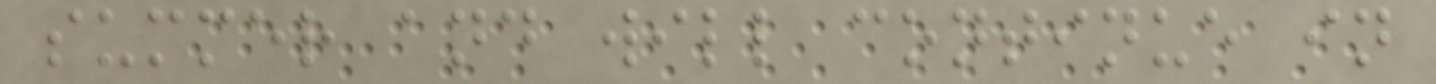summer and will continue in
